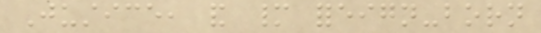Justice, and many foreign-born
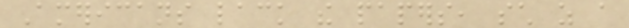Americans lack the papers, such as a
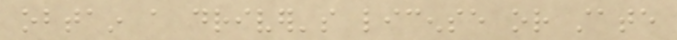obtain a driver's license or state
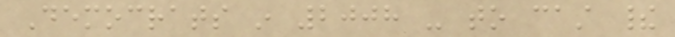Democrats in 2008 - to cast their
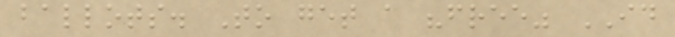ballots. To get a "free" ID
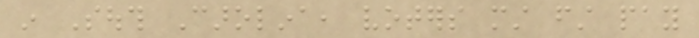in South Carolina, voters must first pay
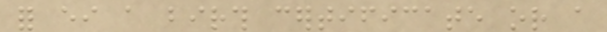for either a birth certificate or a
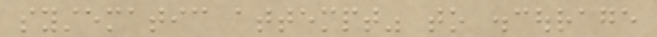systematic attempt" to discourage
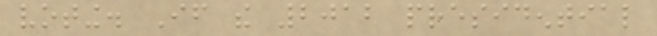voting. If the 2012 presidential
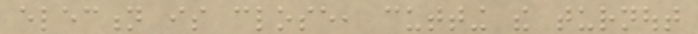election is close, cutting the turnout
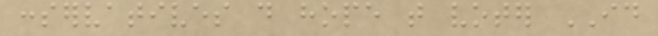conservatives do hope that voter ID
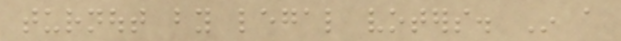turnout by legal voters. In a
